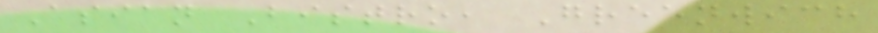Asian Bistro, Greenwich
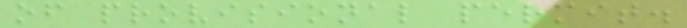of provisional permit.
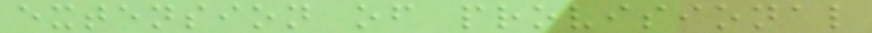extension of provisional
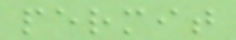permit
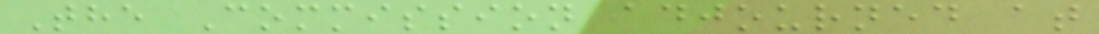The Commission adjourned at
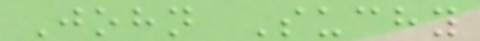John Suchy
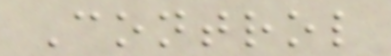Control
